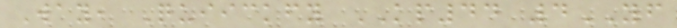Way, Quiickfy KP44 4YF
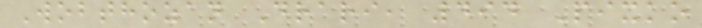Wobthozan Drari, 494 Pixko
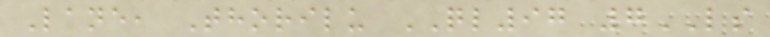Lane, Thorilu QL97 7LS
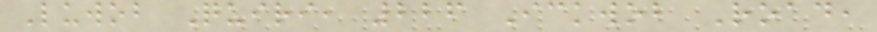Luwob Quiri, 226 Ickwob Road,
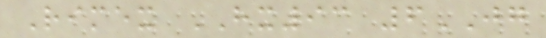Rimex HX93 6JG
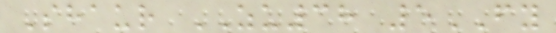Shaur ZU38 5FY
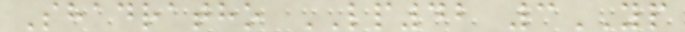Shadratho LP42 3YP
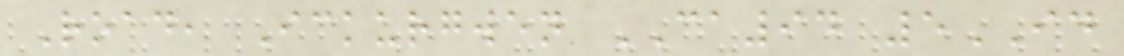Road, Ickurgwen CA94 5ID
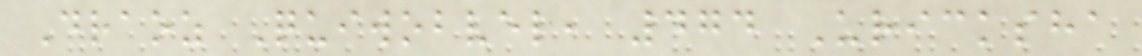Draoz Quiwobvel, 474 Uricksha
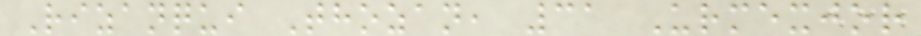Rizanqui Thozan, 31 Urmexjor
